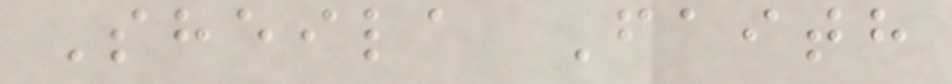Sheila Faith
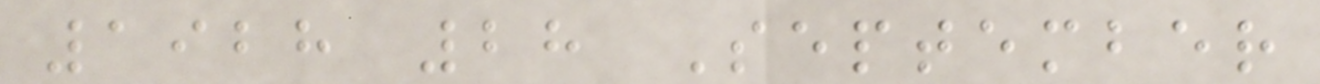1928 28 September
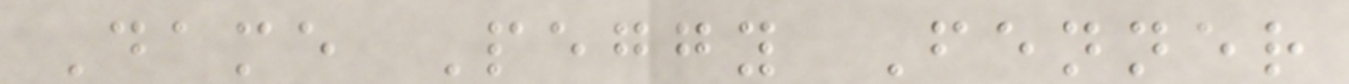Dame Peggy Fenner
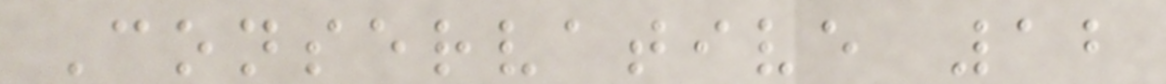Conservative 12
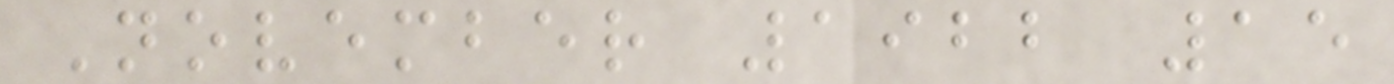November 1922 15
